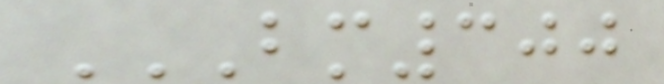BM300
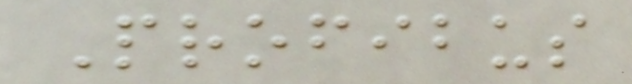Profibus
